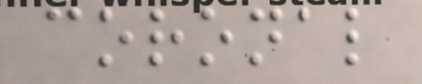coronal
